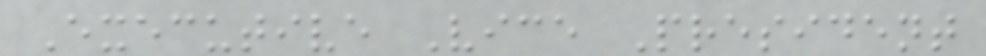Executive Vice President
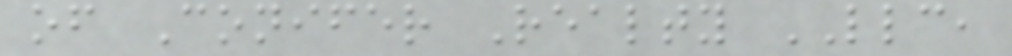of Conifer Realty LLC,
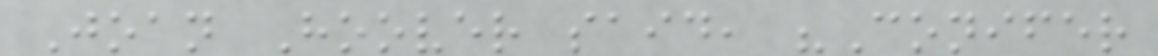Joan Hoover said, "Conifer
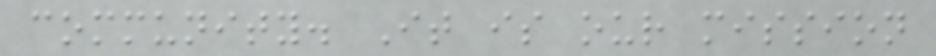community. It is our mission
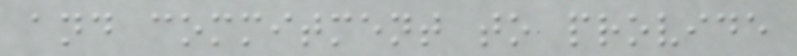and commitment to provide
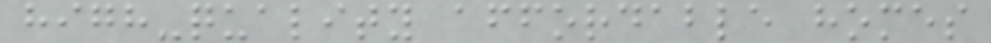high-quality affordable homes
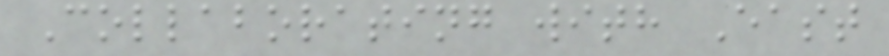Collaborating with East
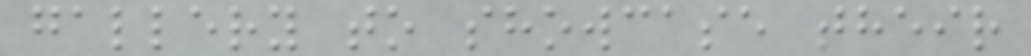gallery to showcase their
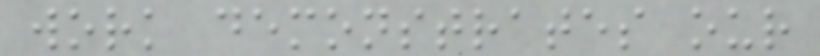work demonstrates our
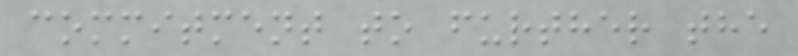commitment to further the
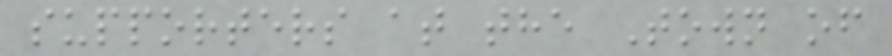supporters at the Town of
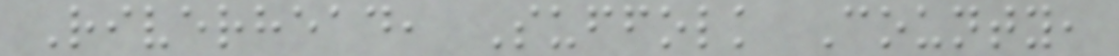Riverhead, Suffolk County,
